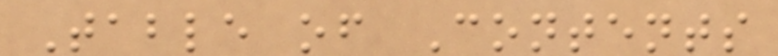Table of Contents
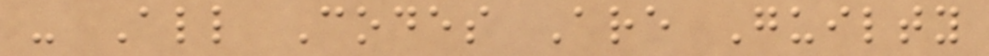- All Codes Are Guilty
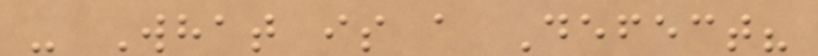- What is a Defect?
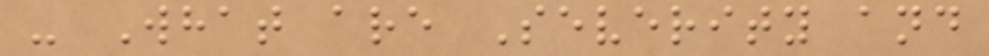- What are Severity and
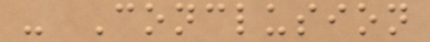- Conclusion
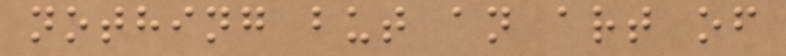nothing but an art of
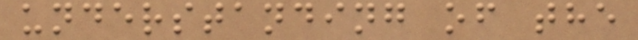understanding of the
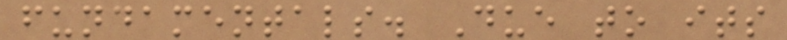fundamentals. Due to its
